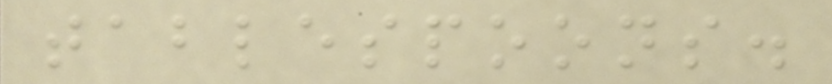tablespoons.
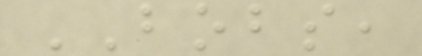BOBS,
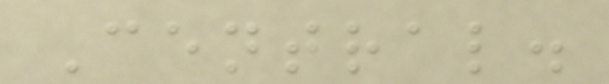Central.
